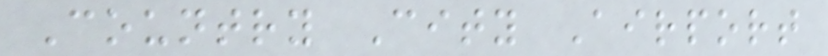Country City Airport
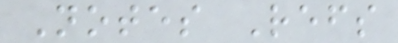Notes Refs
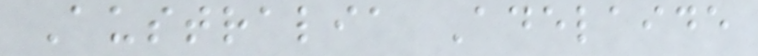Australia Adelaide
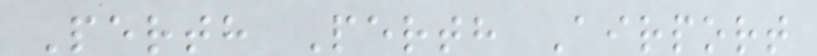Perth Perth Airport
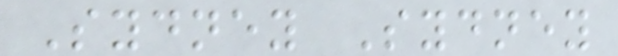Sydney Sydney
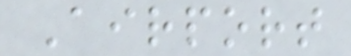Airport
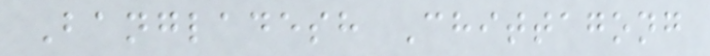Bangladesh Chittagong
